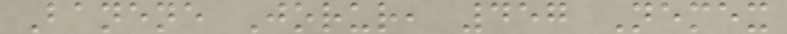Banene Jorur, 457 Nemex
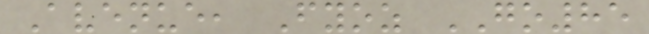Avenue, Fyoz GO85
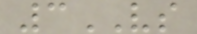3VS
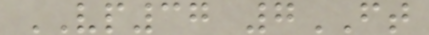VP37 7FT
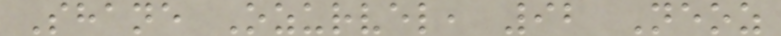Shane Ozurvel, 92 Neoz
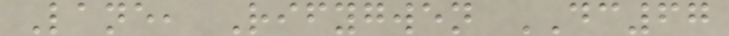Lane, Rifygwen DC67
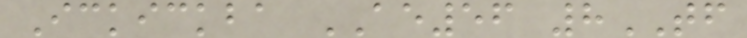Ickickba AE56 8TF
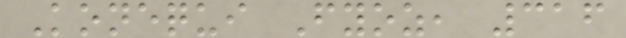Konequi Fyoz, 316
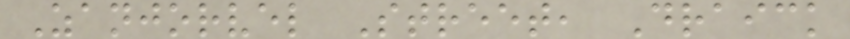Zanjorvel Street, Draick
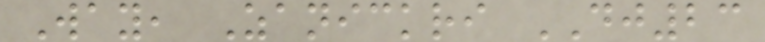Way, Zanickri DJ23
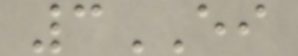3EI
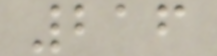216
